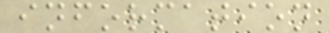information
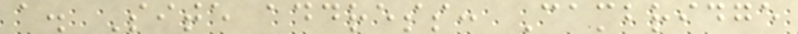a. Site address: Cambridge
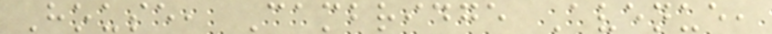House, Cambridge Avenue,
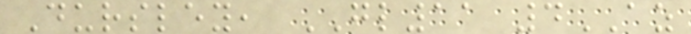Dursley, GL11 4AZ
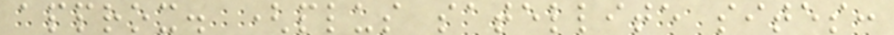approx. (plus satellite sites:
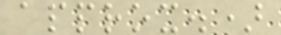approx.)
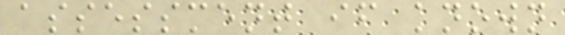assessment if known
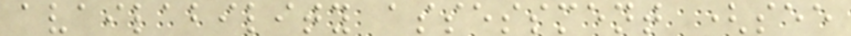availability assessment (see
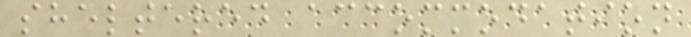sheltered accommodation
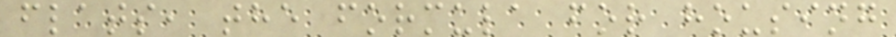flats, the formula for housing
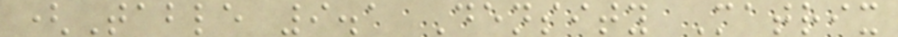(Table 9.1 Density Matrix
